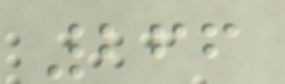266
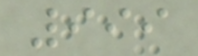999
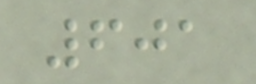601
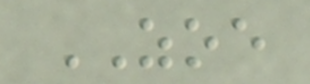ZOE
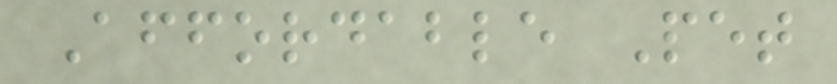Affordable Pet
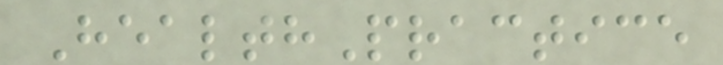HealthPractice
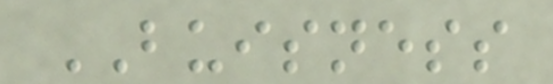BUISNESS
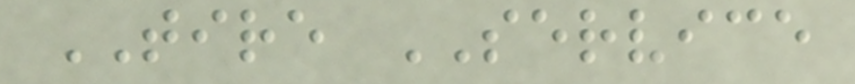TIRE SERVICE
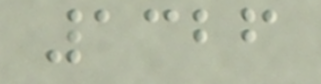1326
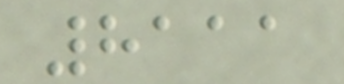8111
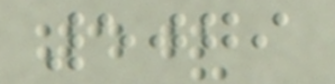5079
